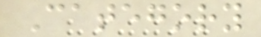Category
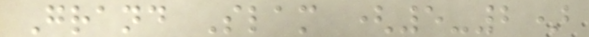Grand Slam (5-2)
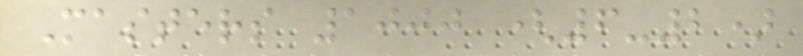Masters 1000 (6-2)
